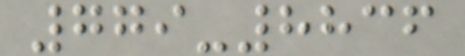779-8836
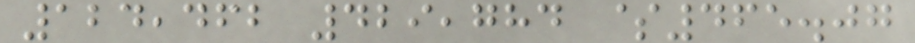124,462 429,784 $465.07
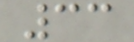33
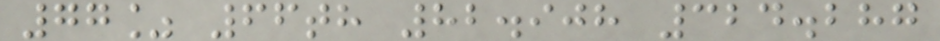77% 66th 82.908 324.287
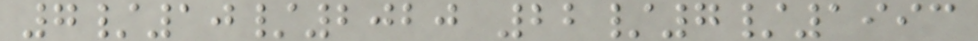7/10/2020 22/7/1993
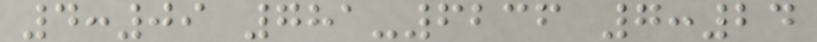4:09 781-6236 7:24
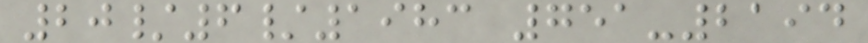20/6/1983 751-2194
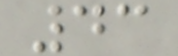43
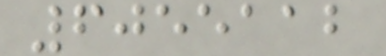6055112
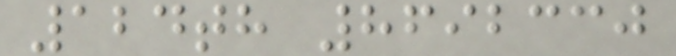124th 8692330
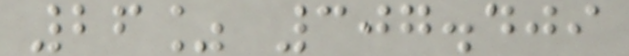26% 307.409
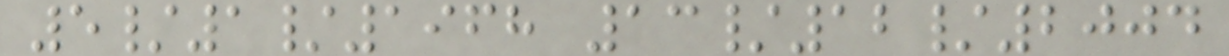5/1/1968 13/12/2004
